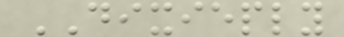DIXIEPLY
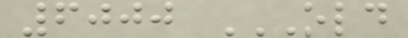6000 OLD
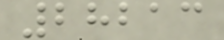28213
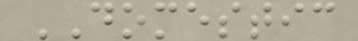DOMESTIC
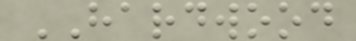HARDWOOD
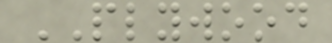PLYWOOD
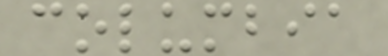columbia
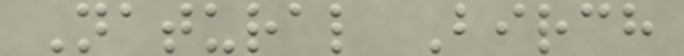Natural Birch
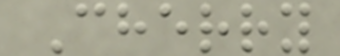Cherry
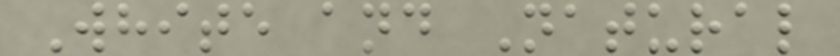White and Natural
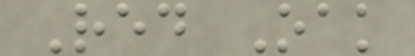Red Oak
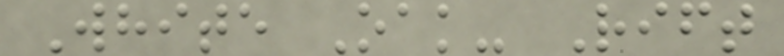White Oak- Rift
